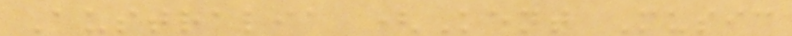Australia (Kent Music
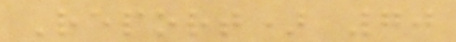Report) 70
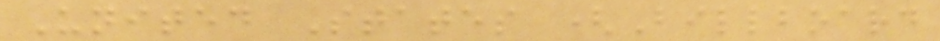United States (Billboard
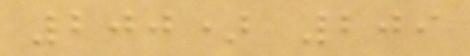200) 209
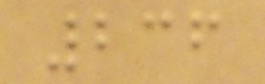236
